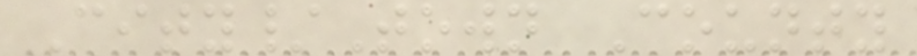City/Town County
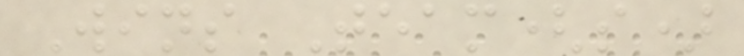Wins Team(s)
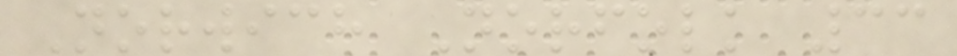Norwich Norfolk 33
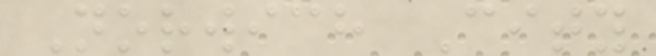Norwich City
